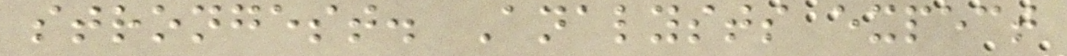strongest. Analysts expect
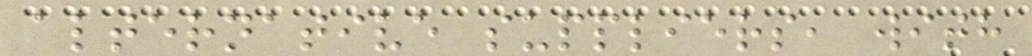alternative suppliers, with
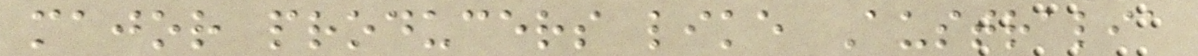major producers like Australia
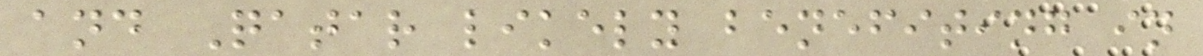and Qatar likely benefiting in
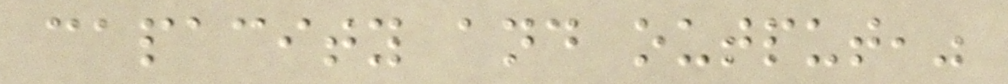capacity and output,"
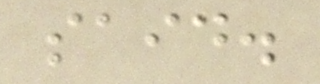said.
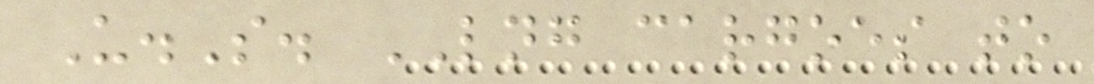U.S. LNG cargoes to
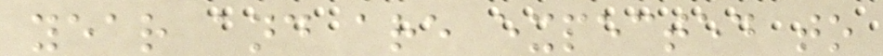year and are expected to
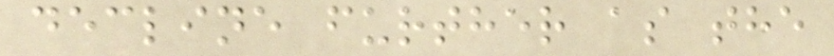decline further as the
